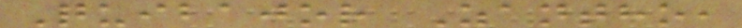Quibajor Zantho,
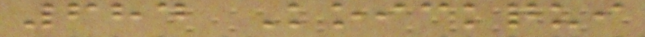684 Koickqui
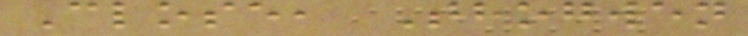Close, Thogwen
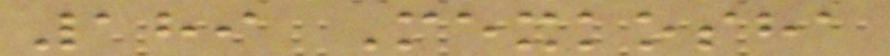189 Mexkosha
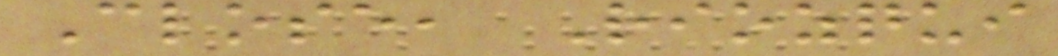Close, Riozqui
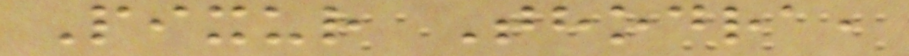Pixur Thodra,
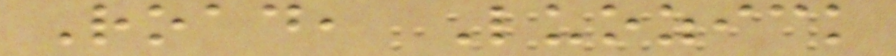Road, Luozick
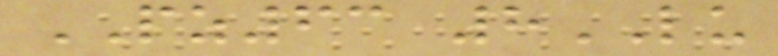PZ63 8LU
